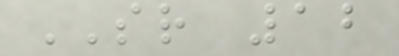SR 12
